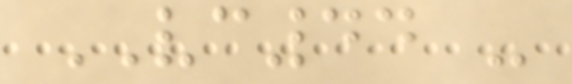VC44 -
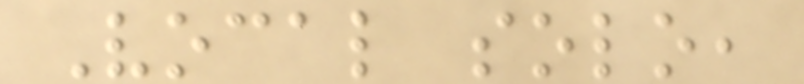Vocal solo,
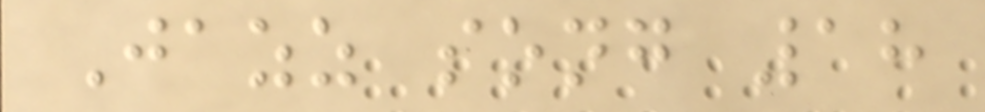Jazz song 18
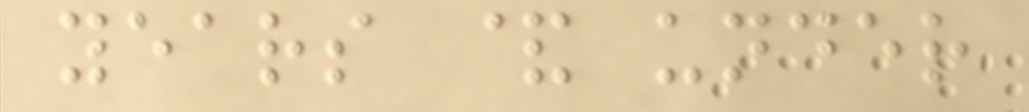years & under
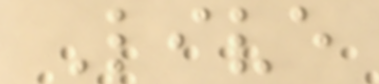Live
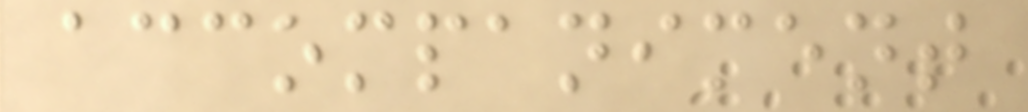accompaniment
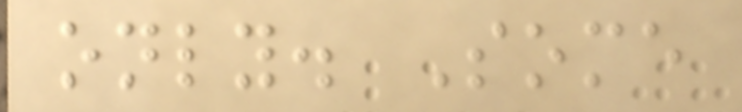only. Some
